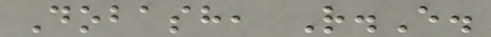Dobash, R.E.
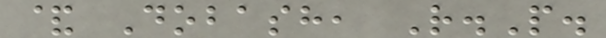& Dobash, R.P.
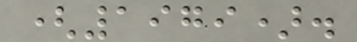(1979).
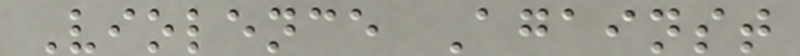Violence Against
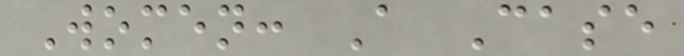Women: A Case
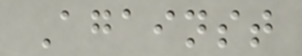Against
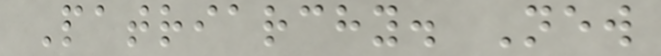Patriarchy. New
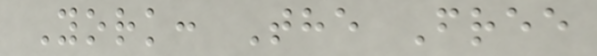York: The Free
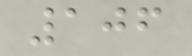106
